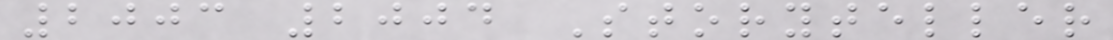2003 2004 Storyteller
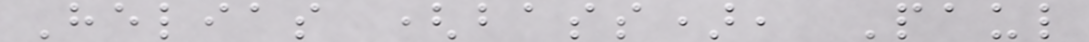Helias (bass), Paul
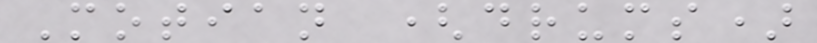Motian (drums)
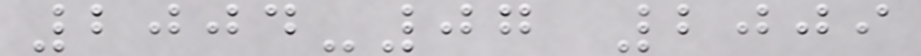2004-07 2009
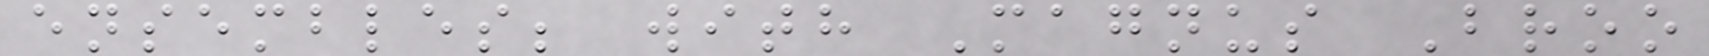ensembles; with Magnus Broo
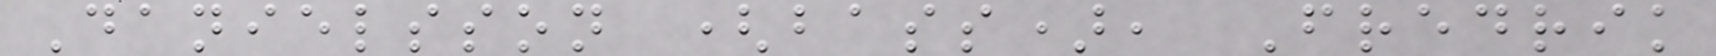Danielsson (bass), Fredrik
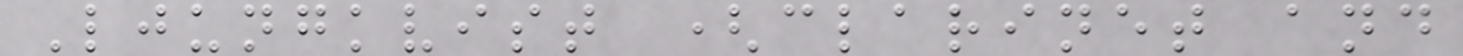Ljungkvist (clarinet and
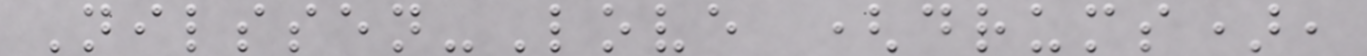Nilssen-Love (drums),
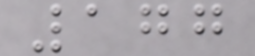177
